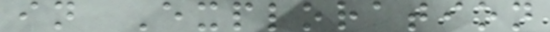in Exploration
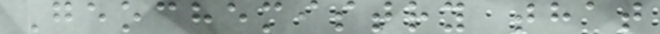Geochemistry that
